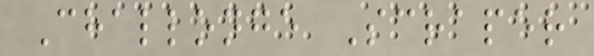Challonge Scraper
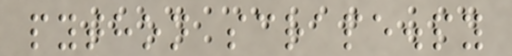python scrape.py
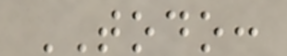TODO:
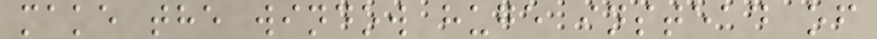make the window huge instead of
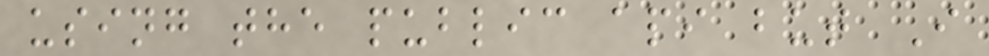using the public api but I
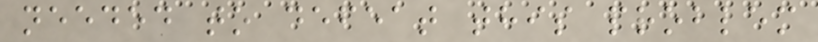needed to defeat this problem
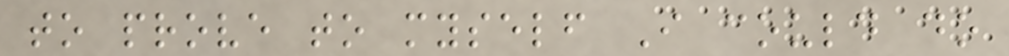to prove to myself I could do
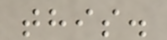this.
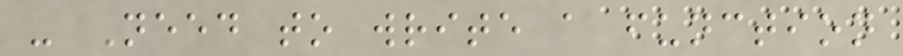- Need to write a function
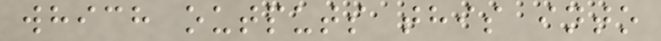which outputs this into
